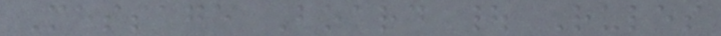Message Board | Rules
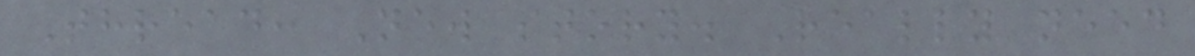Thread: New story. Really need
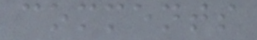comments
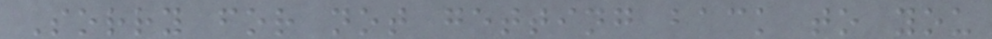Sorry for not getting back to you
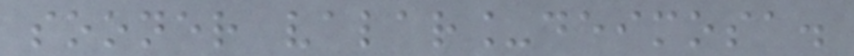sooner valar_deimosa.
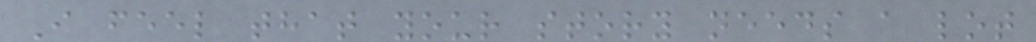I feel that your story needs a lot
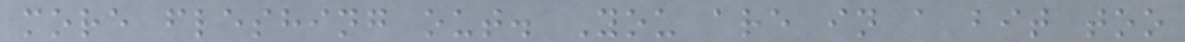more fleshing out. You are in a bit too
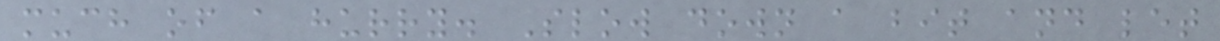much of a hurry. Slow down a bit and let
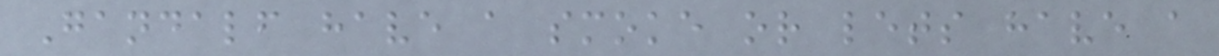Gandalf have a smoke or lets have a
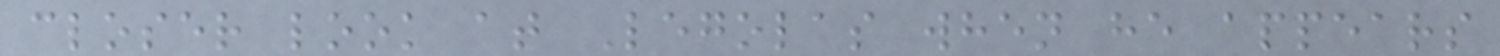closer look at Legolas when he appears
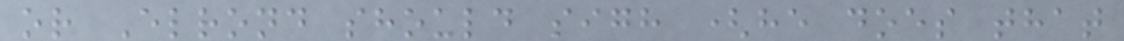or Elrond should sigh (he does that
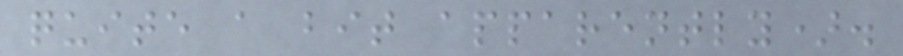quite a bit apparently).
